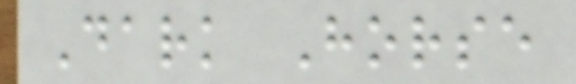Dark Horse
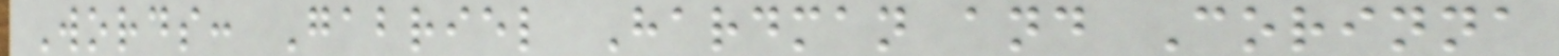Words: Gabriel Hardman and Corinna
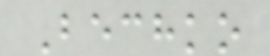Bechko
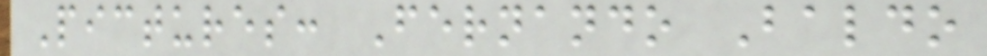Pictures: Fernando Baldo
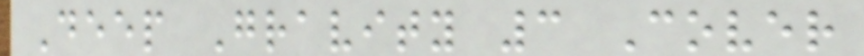Deep Gravity 3 Cover
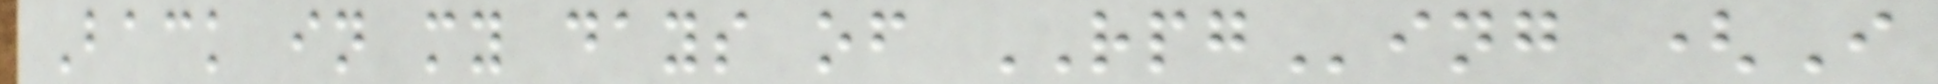Back in my days of RPGing (I
